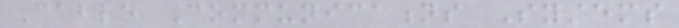Cable Communications Systems
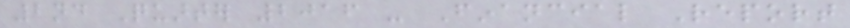2nd Quarter 2016 - Financial Report
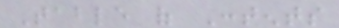Table of Contents
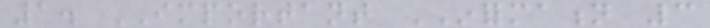1. IMPORTANT INFORMATION 3
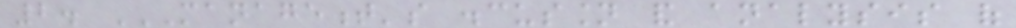2. MANAGEMENT'S DISCUSSION AND ANALYSIS OF
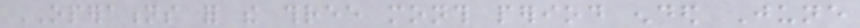OPERATIONS for the three month period ended June
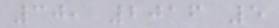30, 2016 5
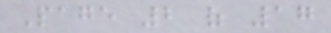Page 2 of 17
